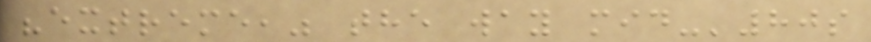"extreme," the way mid-'80s
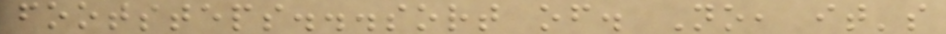footsteps...sort of. No, it's
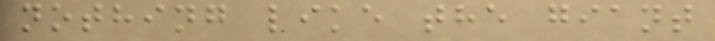nothing like the giant
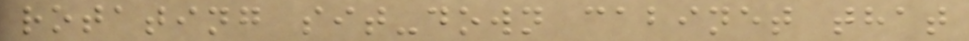rotating sit-down cabinet that
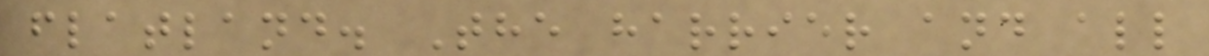flatland. The harrier and all
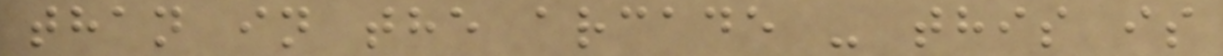than in the arcade - this is
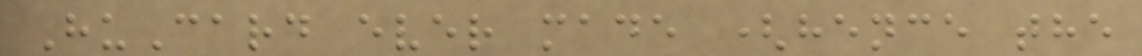HuCard ever made (hence the
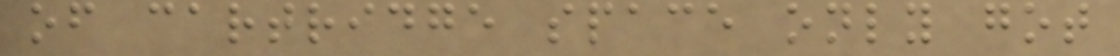of cartridge space only got
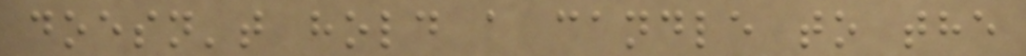doesn't hold a candle to the
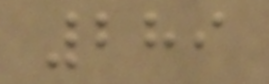289
